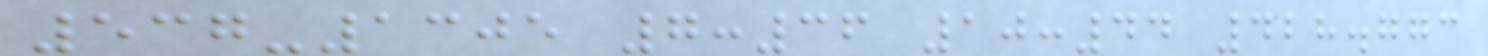537-1305 7:36 10:44 428.773
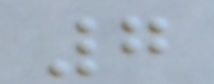7
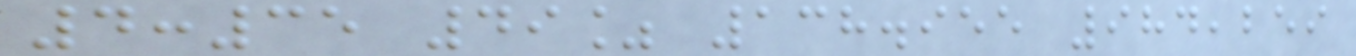4:35 49% 138.955 984,259
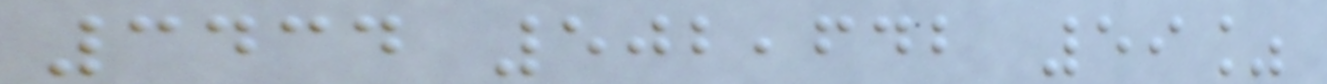3434 502,642 59%
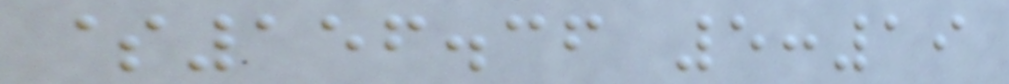$156.36 5:19
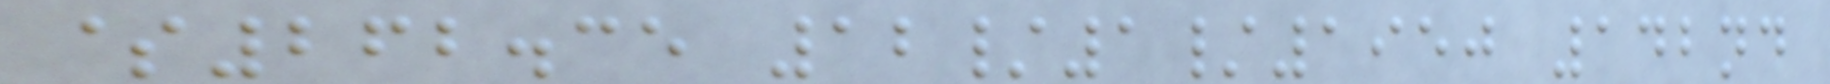$262.35 12/1/1950 142nd
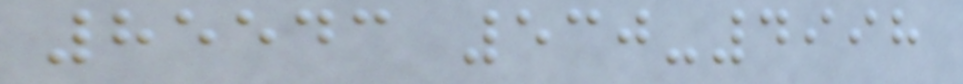85543 530-4998
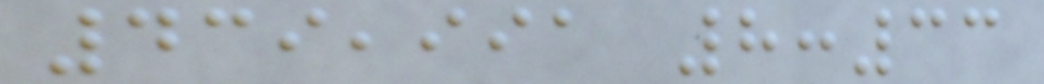439,991 8:33
